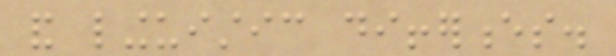and linguistic differences.
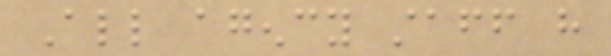All agency staff have
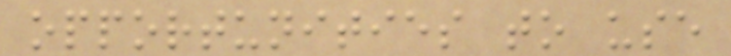opportunities to use
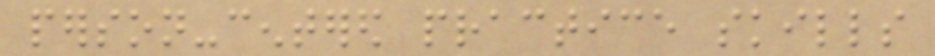person-centered practice skills
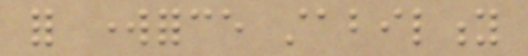for workforce stability
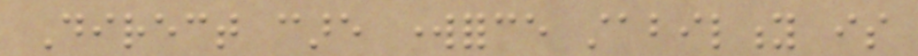Direct care workforce stability is
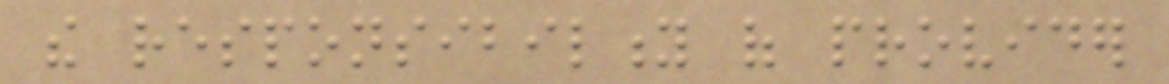the responsibility of provider
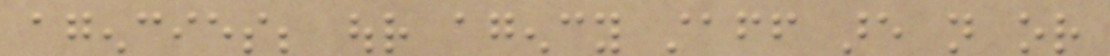agencies; our agency staff are not or
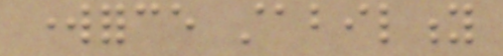workforce stability
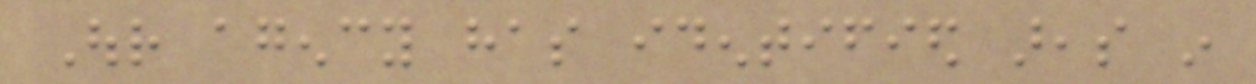Our agency has identified areas in
